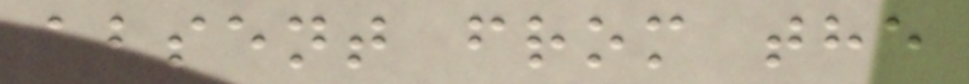absent from the
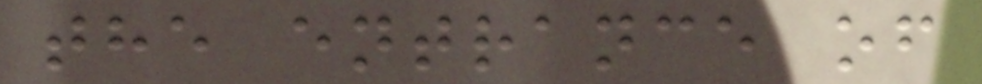the entrance of
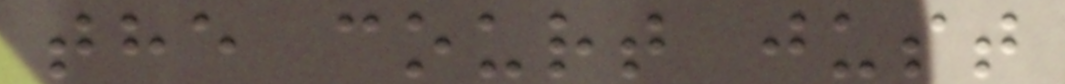the court just
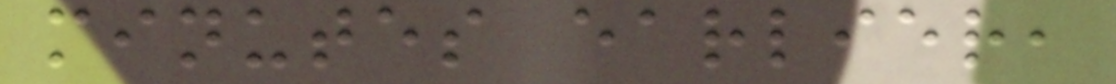minutes earlier,
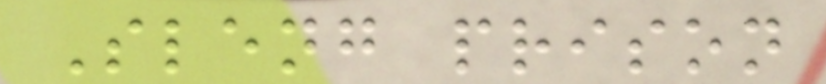Sleng prison
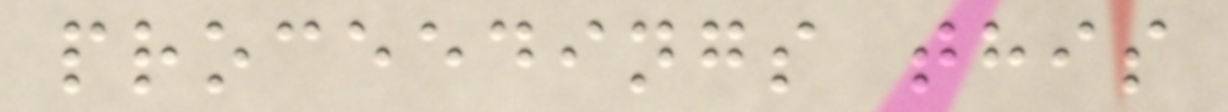proceedings this
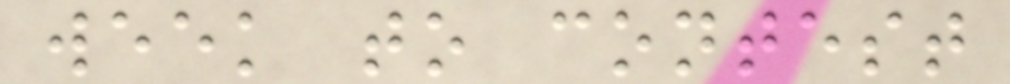week to contest
